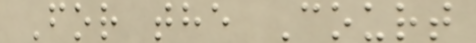For the Court
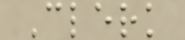Clerk
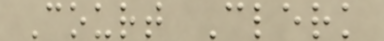Court Clerk
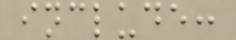include:
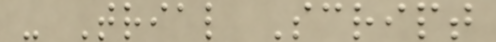- Trial Script
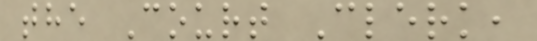the Court Clerk,
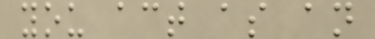you act as an
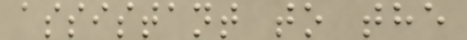assistant to the
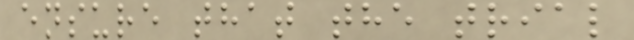ensure that the trial
